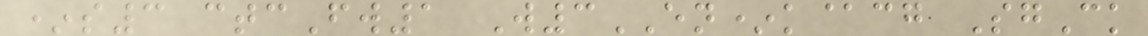*s3 ctcFw1 W3EN*k@cg SgCk
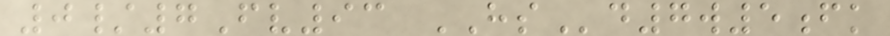0/7Fv93 HSd7w5fk
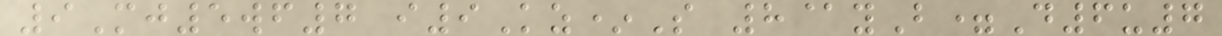9Mj5wf7 i9Kz*S 8@yB=D6u7
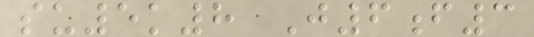su5k8 J6f3
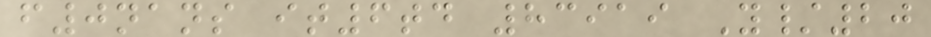f0nans it6td 83919 Y/20
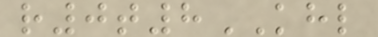r0t8KHL
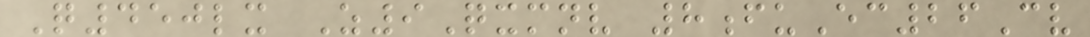Q450lx Z9Qxmnv 8fuEc26Cv
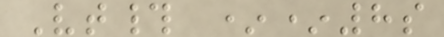Vt# **8s
